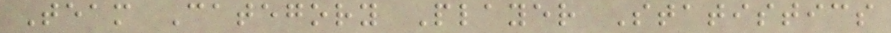Team Category Player Statistics
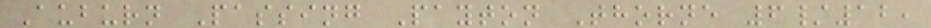Auburn Passing Payton Thorne 6/12,
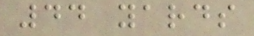44 yards
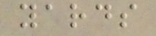yards
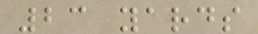23 yards
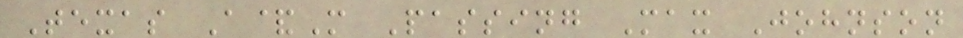Texas A&M Passing Max Johnson
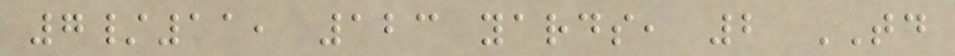7/11, 123 yards, 2 TD
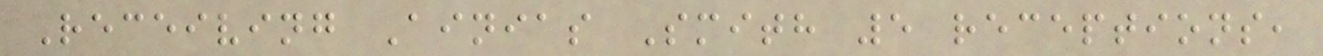Receiving Ainias Smith 5 receptions,
